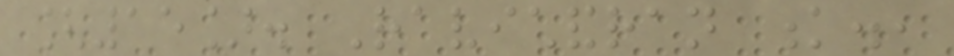[15]. Ravichandran k.,
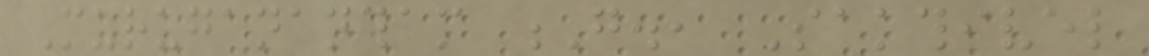Muruganantham G., Sakthivel
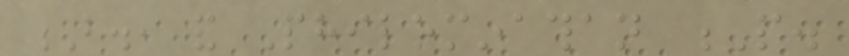B., and Philominathan P.
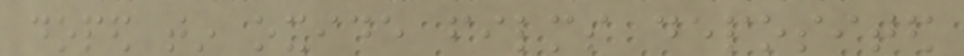doped tin oxide films deposited
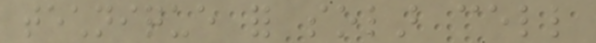technique for solar cell
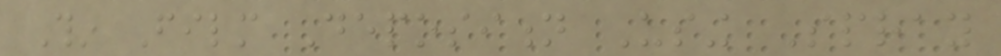Thin Film Deposition Using Spray
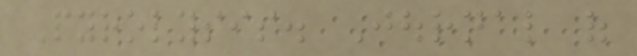Pyrolysis. Journal of
